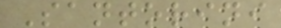Santorini
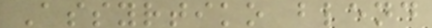Assyrtiko blend
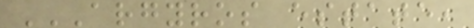ARGYROS ESTATE,
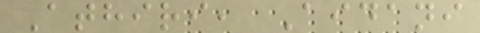Athiri, Aidani
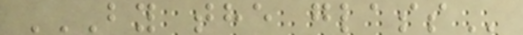BY THE GLASS
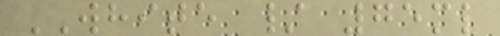WHITE / 75ml
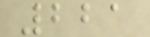221
